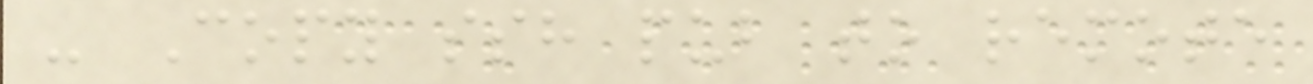- Copy ssh pub to remote
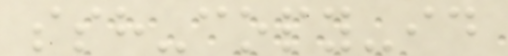ssh-copy-id
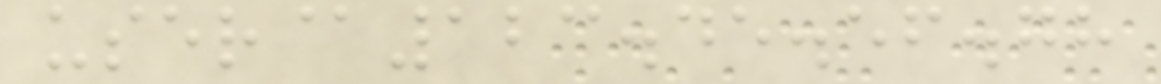user@123.45.56.78
